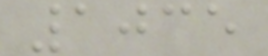1035
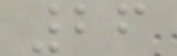26
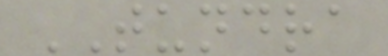TUNDRA
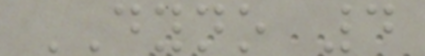DYNO 4
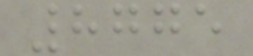8775
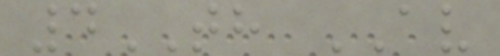4TH AV
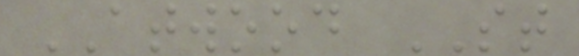ATWOOD ST
